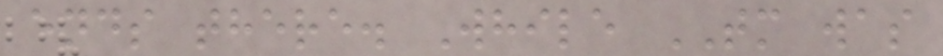ends there. While TM was
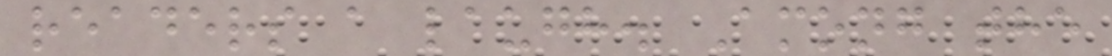readers a laugh. Among the
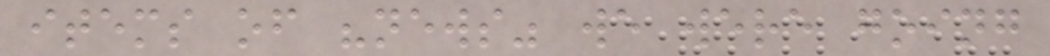items of "news" we were going
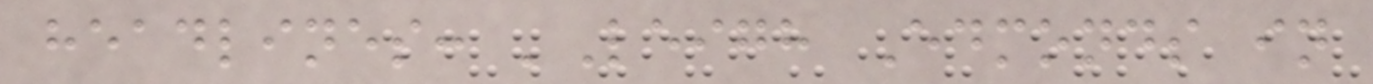headlines: 'Leigh Edmonds in
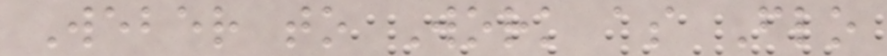Weber to Work as Flo
